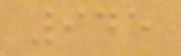945
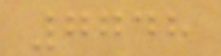7748
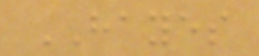HAYES
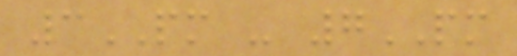3PM - 7PM
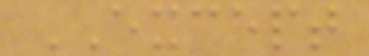EXCEPT
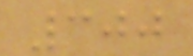300
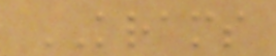KRAMS
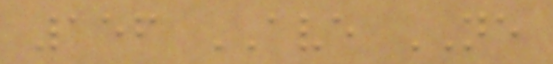156 AVE NE
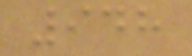948
